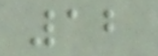12
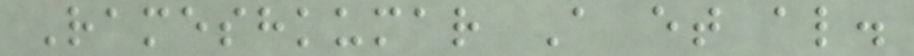Rameshkumar A et al.
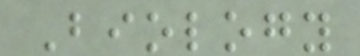Biology
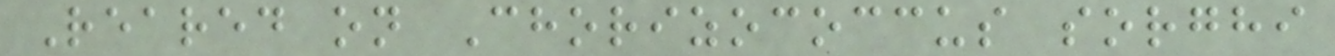Reared on Chorizococcus sorghi
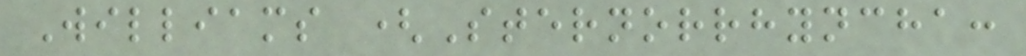Williams (Sternorrhyncha:
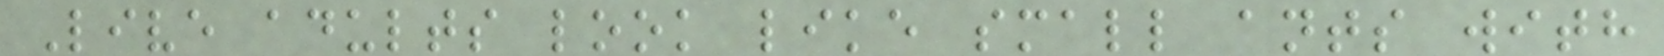Live adults look like small ants with
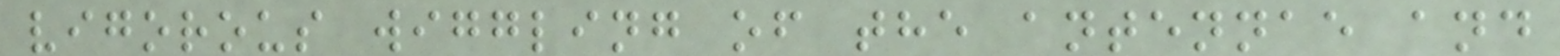vigorous wiggling of the antennae and
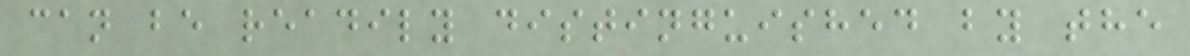can be readily distinguished by the
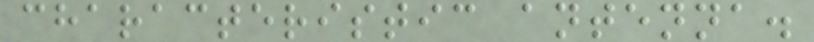characteristic antenna.
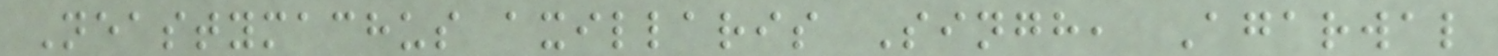Neastymachus axillaris Singh, Agarwal
